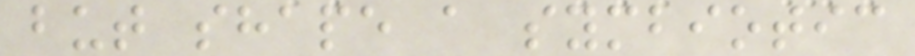but shape a symbiotic
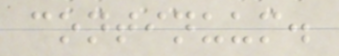continuum.
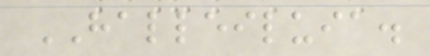HALLEILUIA.
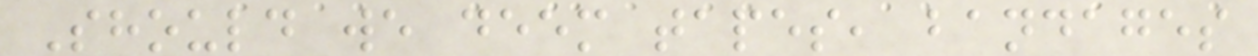Should we deem tapes, bandages
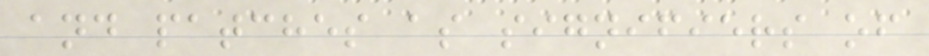and patches as signifiers of
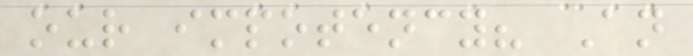our impotency? An
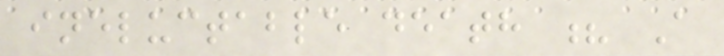ineluctable death ? A
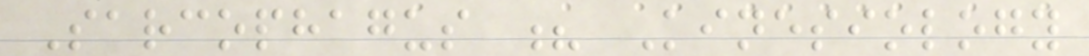Sarcophagus ? Kinesiology
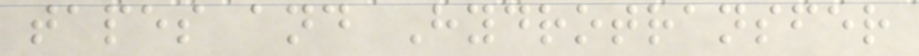tapes and Hydrotransfer
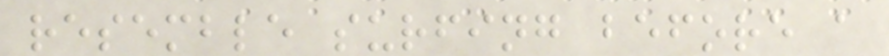resemble surfing before a
